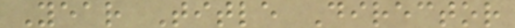Year Title Director
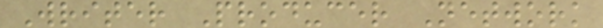Writer Producer Network
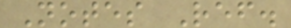Notes Ref.
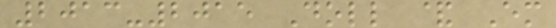2013-2015 Doll & Em
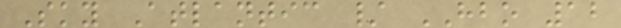Sky Atlantic / HBO 12
